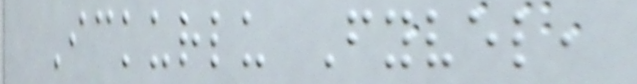Ickurlu Fyvel,
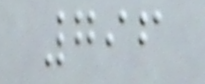796
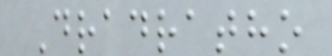Dradratho
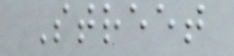Street
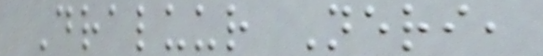Draluur Neri,
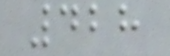428
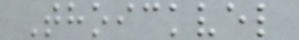Thoickvel
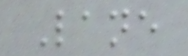Lane
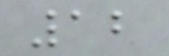12
